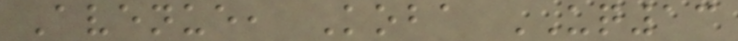Avenue, Koba UQ13
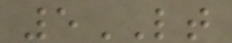5LT
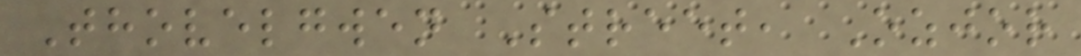Thovelgwen Street, Ozjor
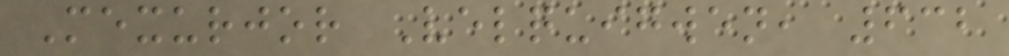Mexurjor Velquigwen, 632
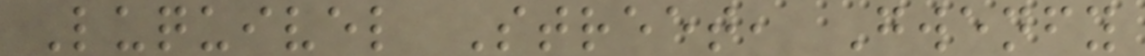Luquivel Street, Gwenfy
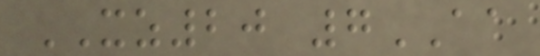XZ20 7AA
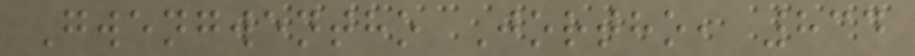Gwengwentho Jortho, 834
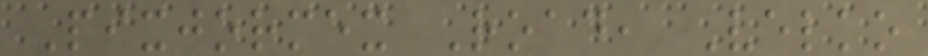Pixjormex Road, Velko
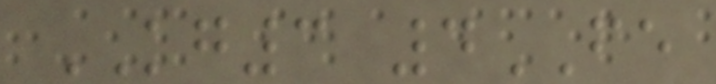KG3 4FE
